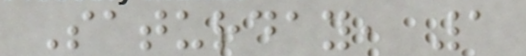Saturday, 1
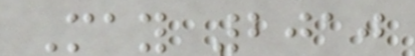May 2010
